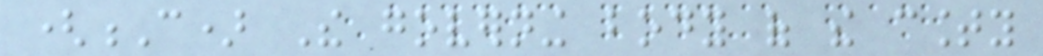(C) The governing body of the county
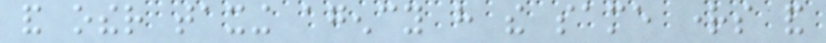and other taxing agency have the same rights and
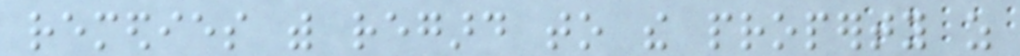remedies with regard to the property as
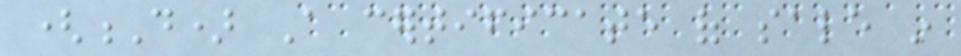(D) A certificate of sale in
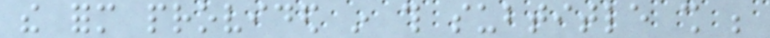the form provided in this subtitle shall be
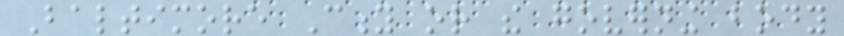Baltimore City or the governing body
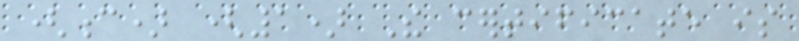(c) (1) The certificate is
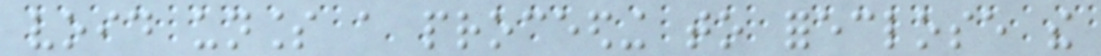void unless a proceeding to foreclose the
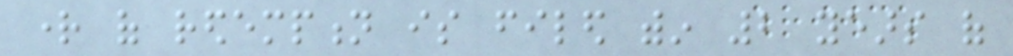right of redemption is filed within 2 years of
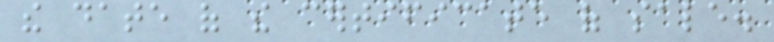the date of the certificate of sale.
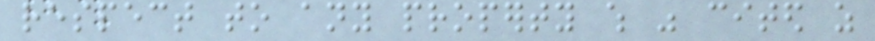respect to any property which was cited as
